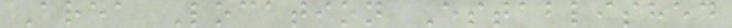Area Location Established
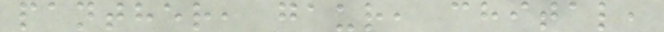panther, gaur, chital,
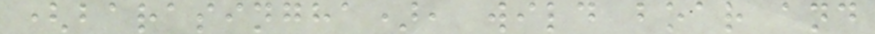(barasingha), wild boar and
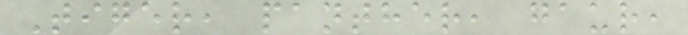Tiger, panther, gaur,
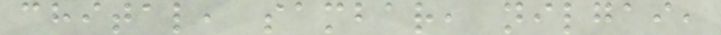chital, sambar, nilgai,
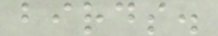birds.
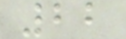22
